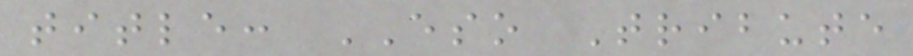title: ESO Tribute
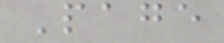Page
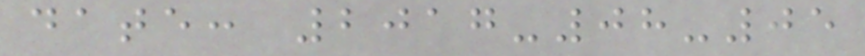date: 2017-08-05
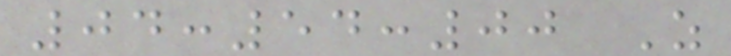04:54:00 Z
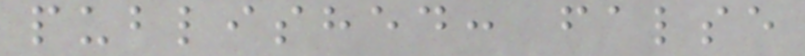published: false
